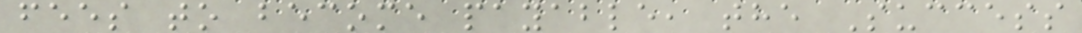fees to become payable, the Success
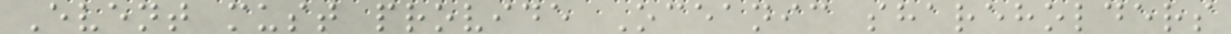Event must provide Oceanic shareholders
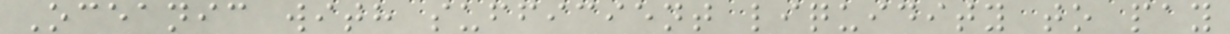Oceanic with sufficient liquidity to pay
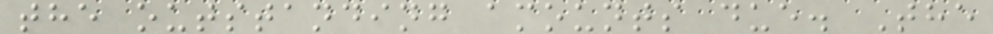the outstanding amounts due. The
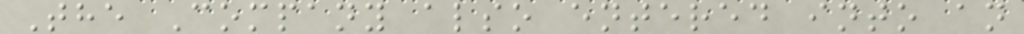The Company also entered into an
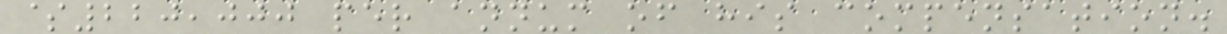$220,000 per annum of his compensation.
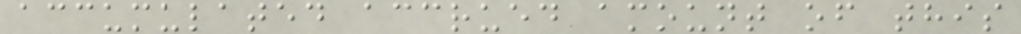accumulated accrued amount of this
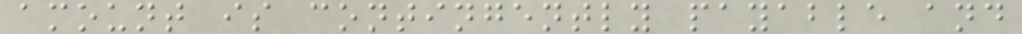amount is contingently payable and
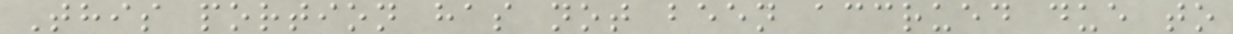This portion has not been accrued due to
